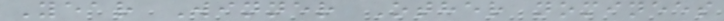Year Winner Other nominees
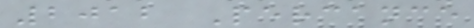2012 Percance
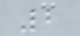2
